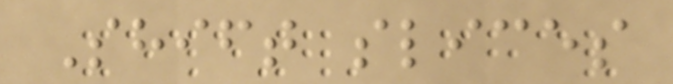Shift slices
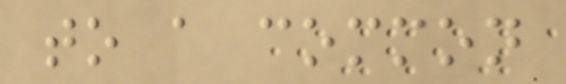to a common
